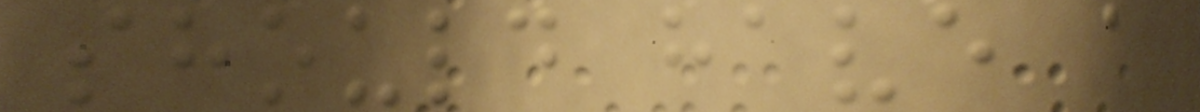should have a
